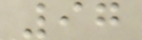97
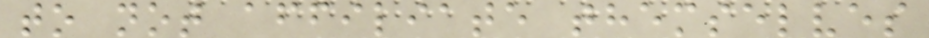to not affiliate themselves
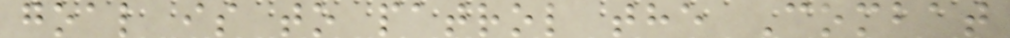goal is to patrol the Combat
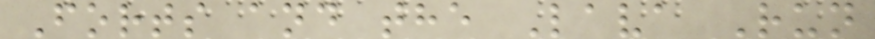Forts and the Lava Run
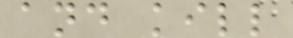and kill
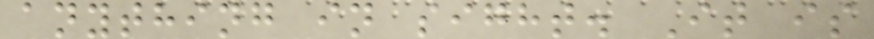anything in sight. It is
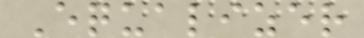Equalizer
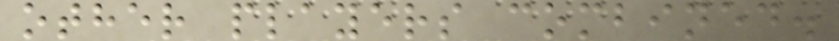other players combined.
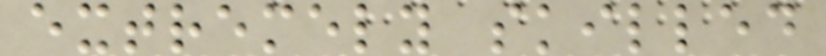extremely skilled
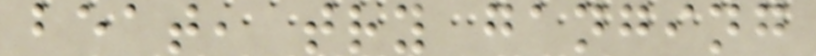beat, try ganging
